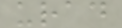urad
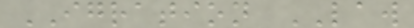IGRATION LAW
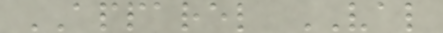APPAREL VAL
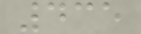435
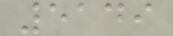5149
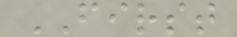FIRST
